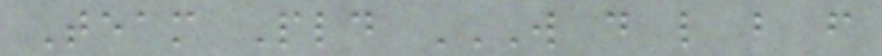Team Pld W D L B F
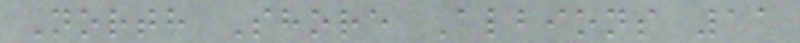North Shore Albions 11
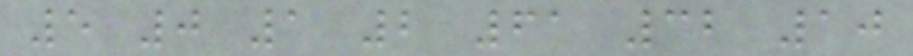5 0 1 2 61 32 10
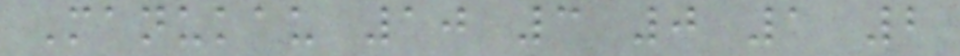Manukau 10 3 0 1 2
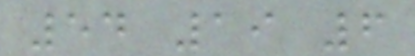54 19 6
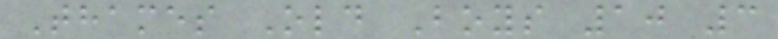Thames Old Boys 10 3
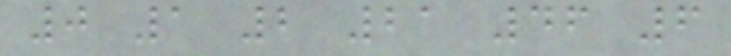0 1 2 21 46 6
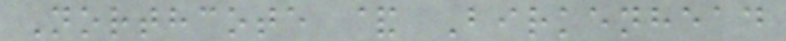Northcote & Birkenhead
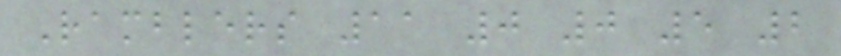Ramblers 11 0 0 5 2
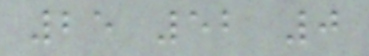25 52 0
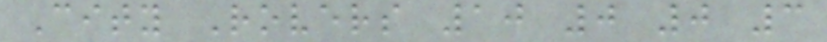City Rovers 10 0 0 3
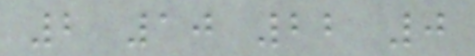2 10 22 0
